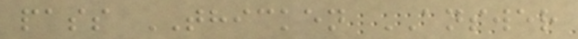pass THICKEN ANSWER
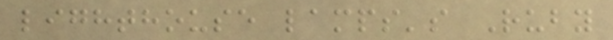lighthouse lamps's Ruby
